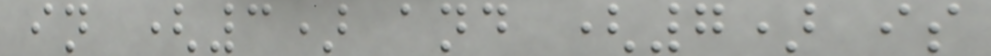in (3) and (7) is
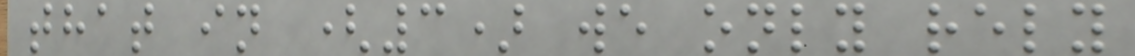that in (3) we only rely
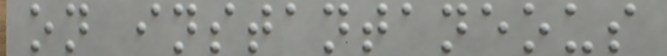on instantaneous
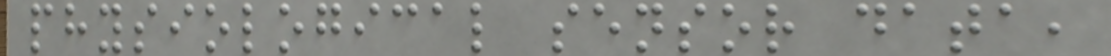physiological sensor data,
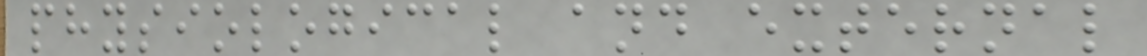physiological and external
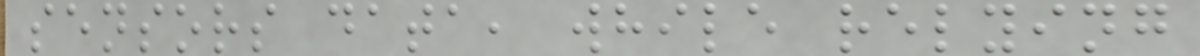sensors data, while relying
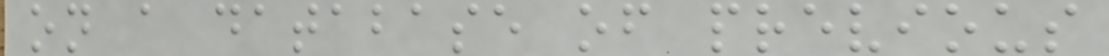on a database of previous
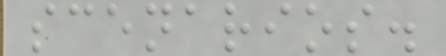scenarios.
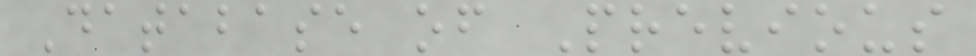Database of Previous
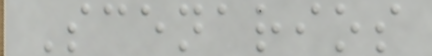Scenarios
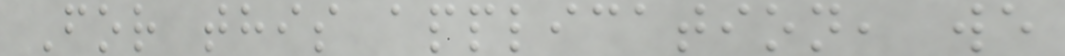For this application, we
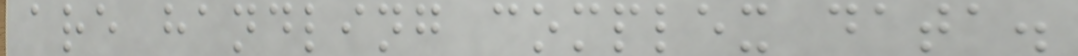are handling complex data.
